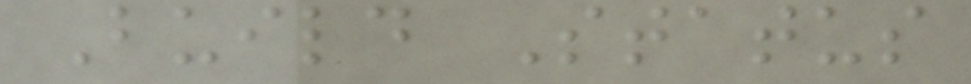Build Status
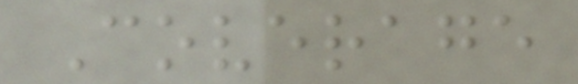Coverage
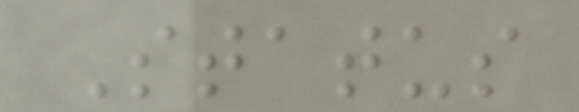Status
